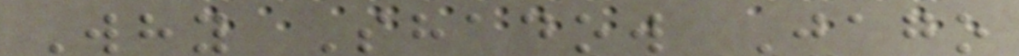Why Shadow Jago
